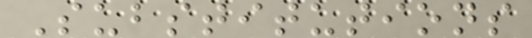Substitutions
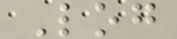Log
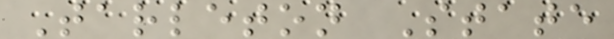Tarleton State
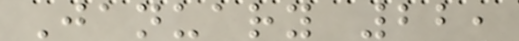January 22,
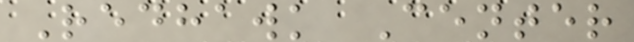Redhawk Center
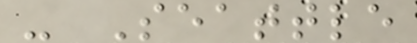- Seattle
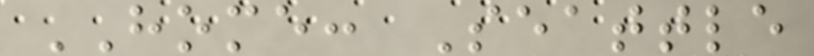HOME: Seattle
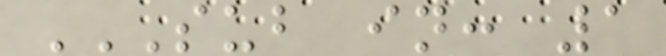SUB IN: 1
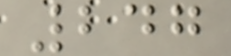247
